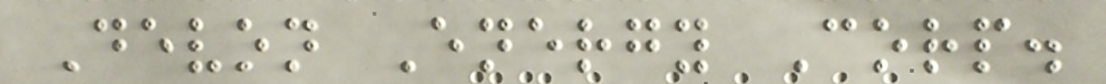Devon Energy Corp.
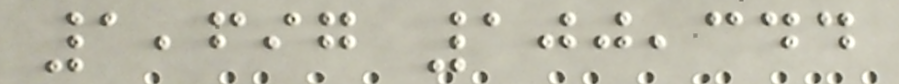1,697 100,344
